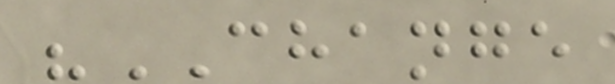"CHANGE
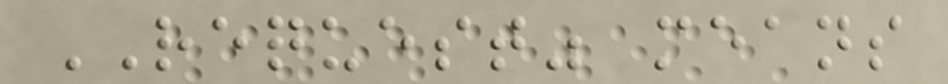REQUEST" means
